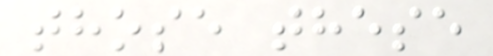those these
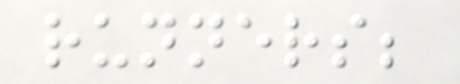runners;
